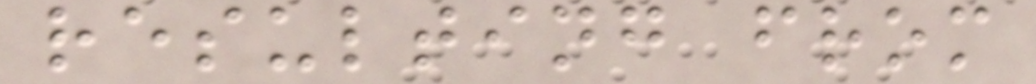resulting from
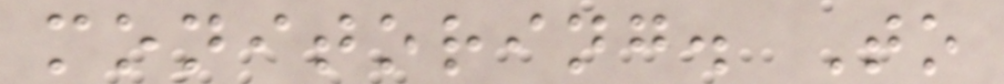monitoring. To
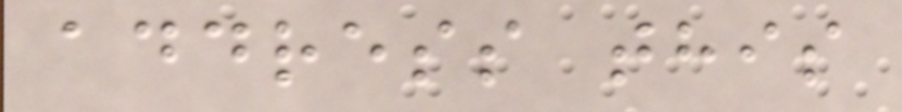address this
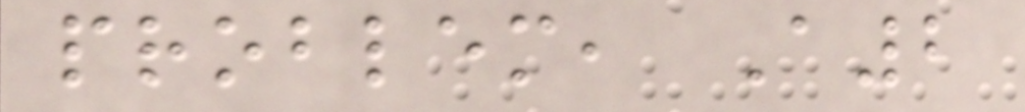problem, A2
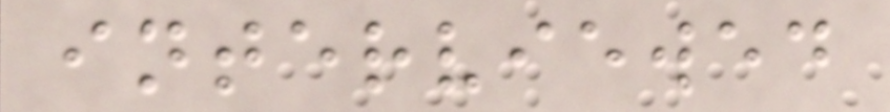interviewed
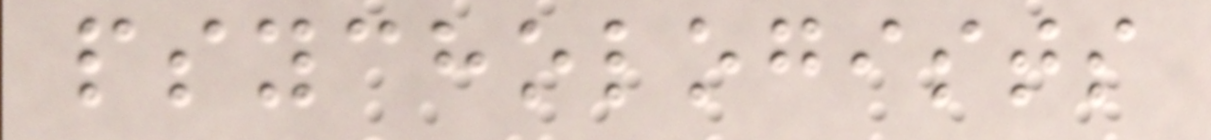psychologists
